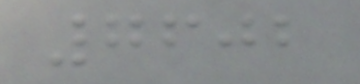7602
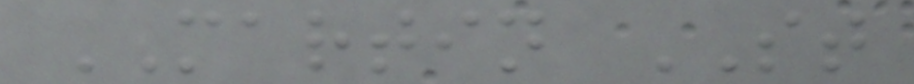MARTIN ST
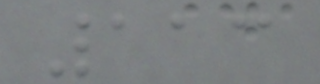113
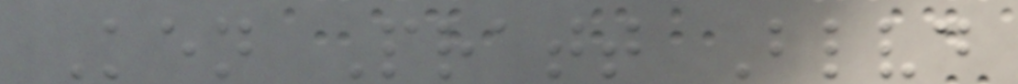Ken Pratt Blvd
